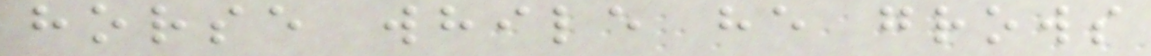horse while he grows
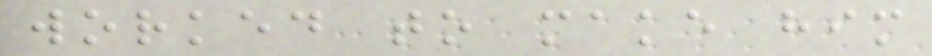worked to make him
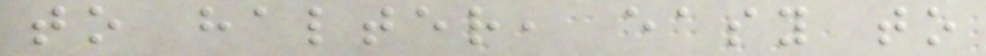to halter, easy to
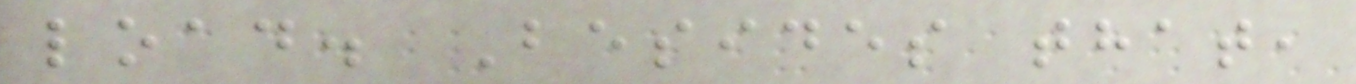load. Besides that,
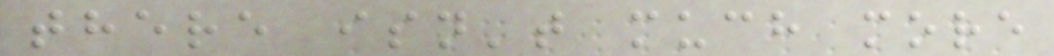there isn't much more
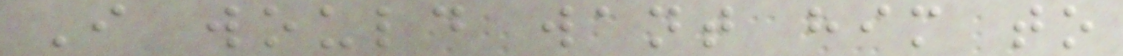I would want him to
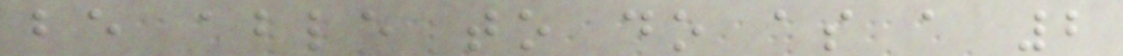be able to do as a 2
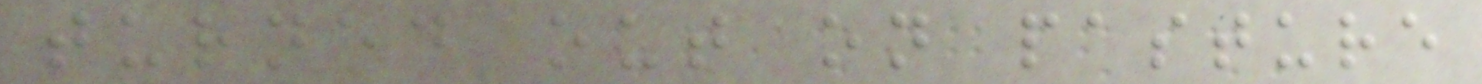turned out on pasture
